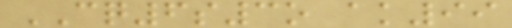CQ6s3o ak99
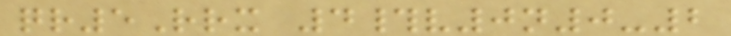qr5Rrx 4#v0n0-2
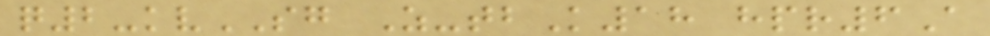q2-kvSG Z-tbK18 hpr6A
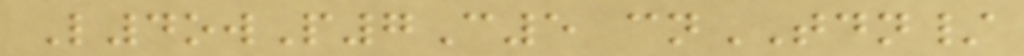L4owP7C5 cnTDN/
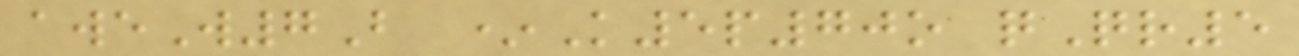aweW7B *K5p70o qQr5
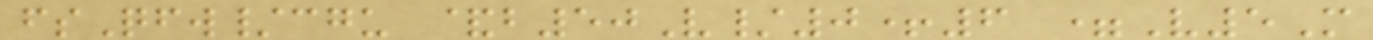fsQfw/cgu &b50V/0+6 =V5M
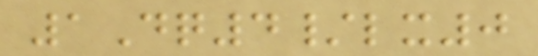1Dq4/lx0
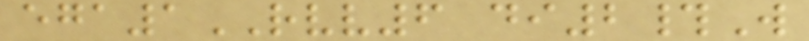ega1RVV6 di2#W
